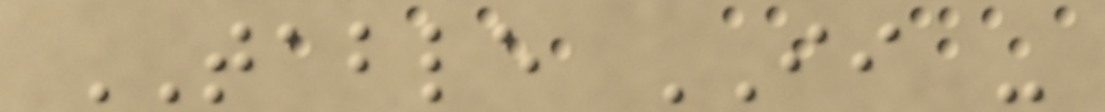TABLE II -
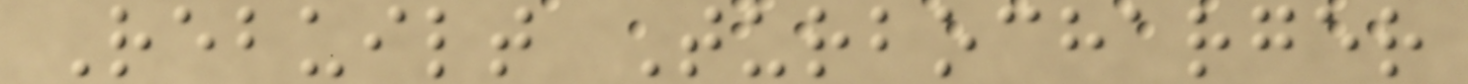Rebuilt Turbocharger
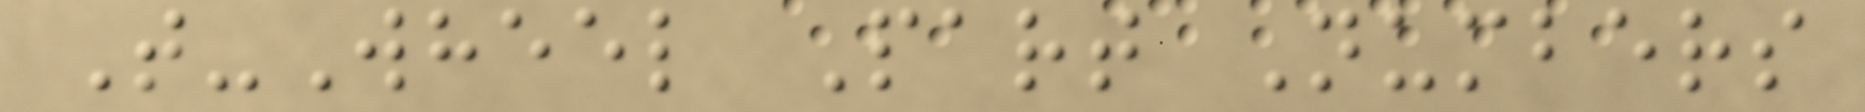T-Wheel Part Numbers
